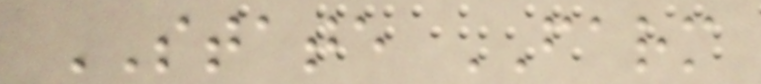STATE FARM
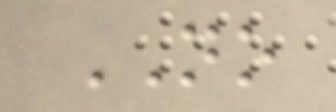NO
